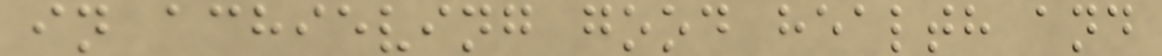in achieving good health and
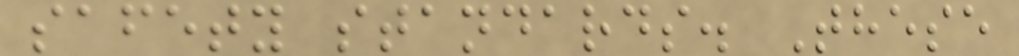safety standards. These
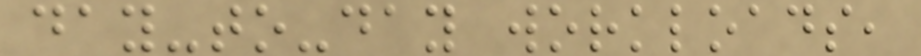day-to-day workloads,
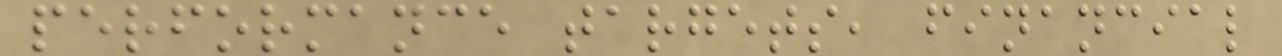performance targets, financial
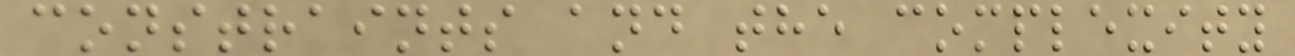constraints and the complexity
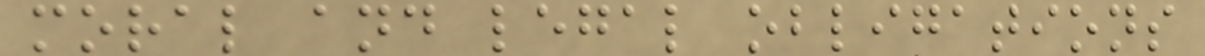moral and legal obligations
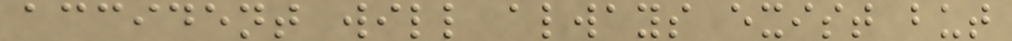accident will always exist but
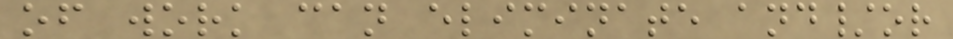of work can eliminate and/or
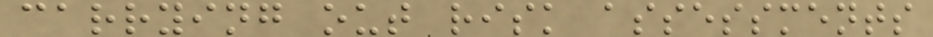carrying out risk assessments
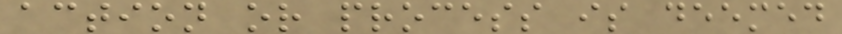action or process is deemed
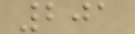201
